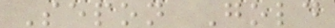Sepon Gold
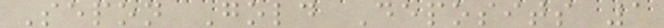Sepon Gold Deposits 1
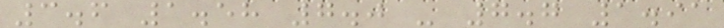3.6 1.58 7.0 - 7.7 1.91
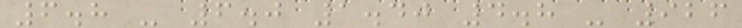6.8 - 6.0 1.40 4.8 - 926
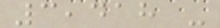3,418 -
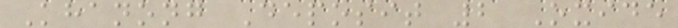Khanong Deposit 2 Oxide
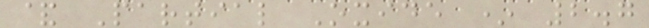& Partial Oxide * 2.7
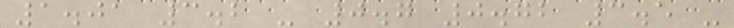1.01 3.2 - 0.7 0.72 3.5 -
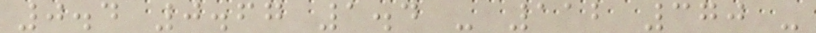0.4 0.67 1.4 - 112 370 -
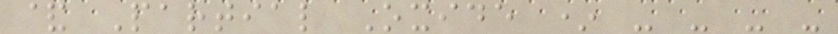& Partial Oxide * - - - -
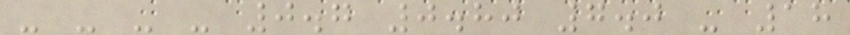- - - - 0.7 0.80 7.0 - 18
